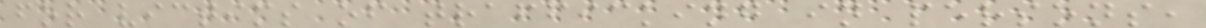for victims of trafficking in persons,
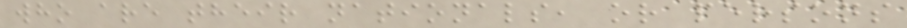who are their nationals, or persons
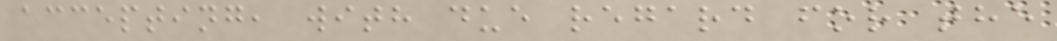accepting, with due regard for the
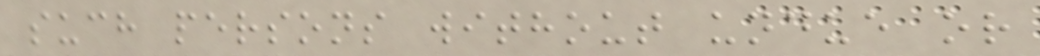such persons without undue or
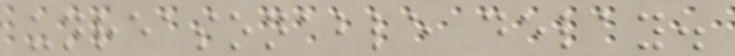unreasonable delay.
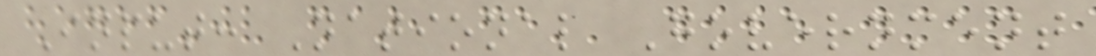Input: National Government
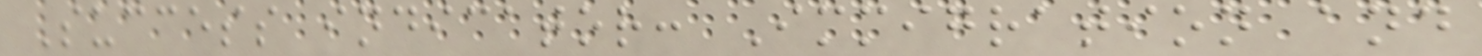Success indicator: Immigration and
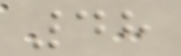48
